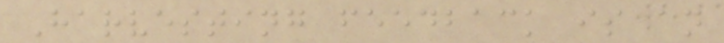Harvesting feedback is an
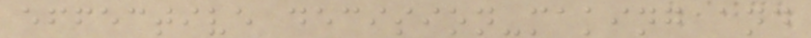effective decision-making and
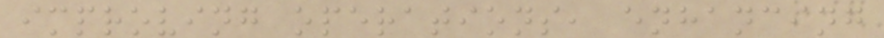improving operations, enhancing
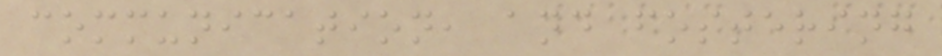communication, and fostering
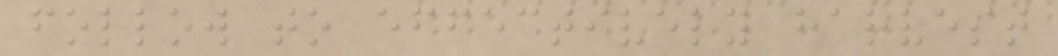follow to effectively harvest
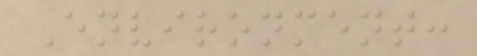Environment:
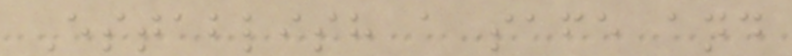Establish a safe and
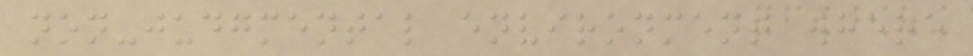non-judgmental environment where
